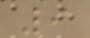9
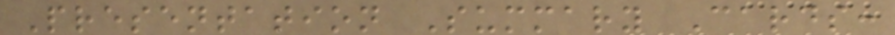Presentation Summary Cards:
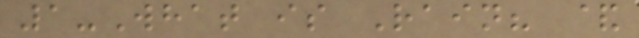1-What is Rain? &
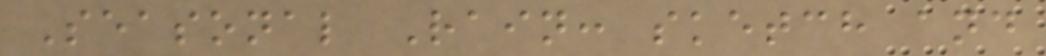Seasonal Rain: sketch and
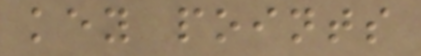key points
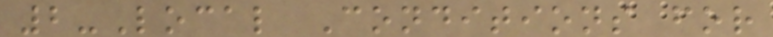2-Local Conditions for
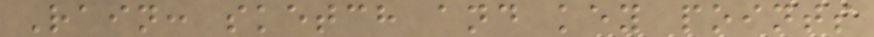Rain: sketch and key points
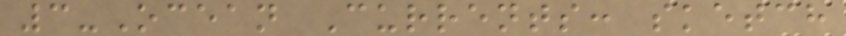3-Ocean Currents: sketch
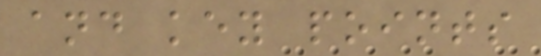and key points
